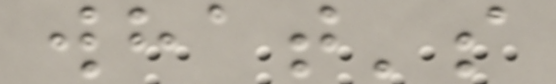what's
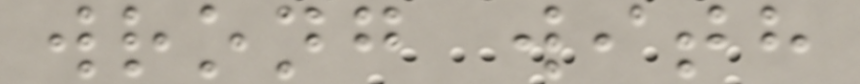wrong with
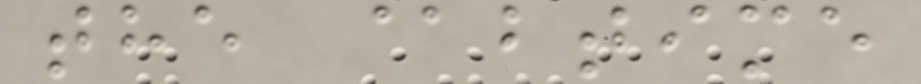the @btime
